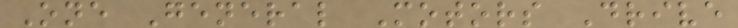One General Motors Drive
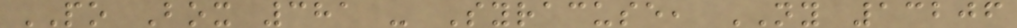PO Box 381 - Syracuse, NY 13206
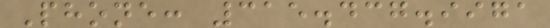Phone: 315.437.9971
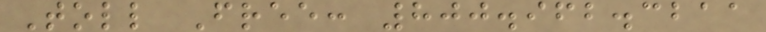Toll Free: 800.962.3211
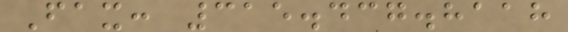Fax: 315.437.8118
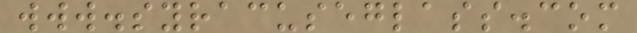www.syracuseglass.com
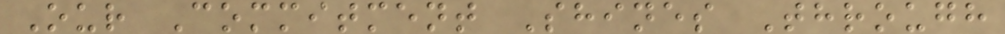Our Commitment Shines Through
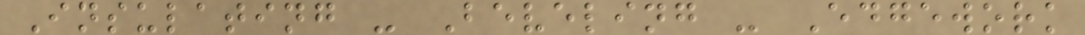Insulating - Beveling - Edgework
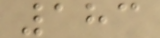183
